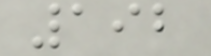192
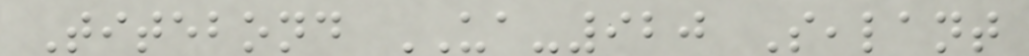Titebond UA-920 Sealant
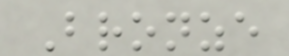Bronze
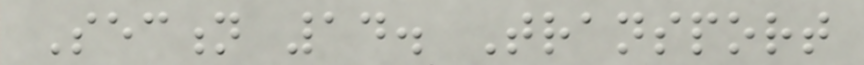Section 14. Transport
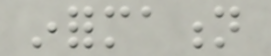information
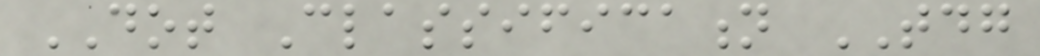DOT Classification TDG
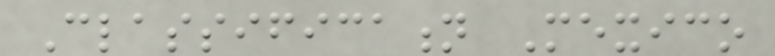Classification Mexico
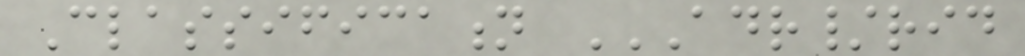Classification ADR/RID
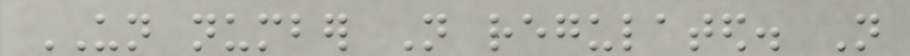UN number Not regulated. Not
